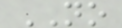NO
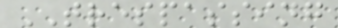TRESPASSING
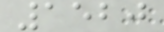1520
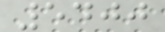5400
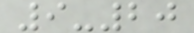9-20
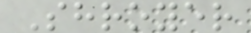Shroyer
